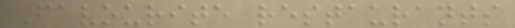Favourite restaurants
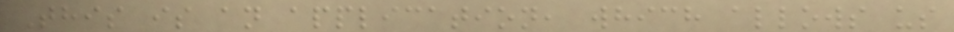This is an application, which allows us
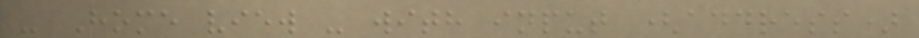- Home view - with input (address)
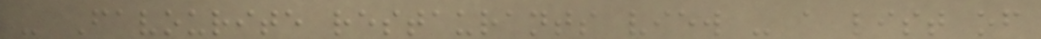- Favourite restaurants view - a list of
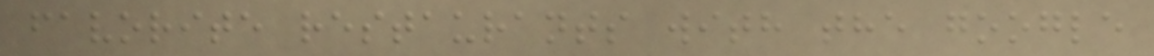favorite restaurants with the google
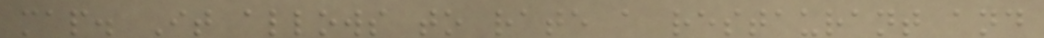map. It allows to rate a restaurant and
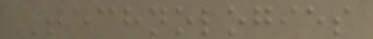Technologies
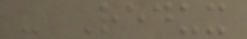- Redux
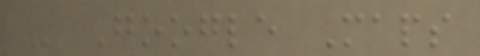- Google Maps
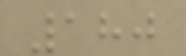180
